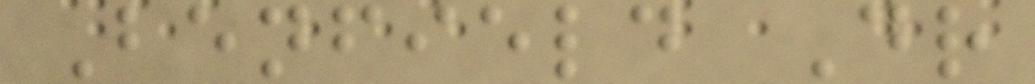Benfield Dr
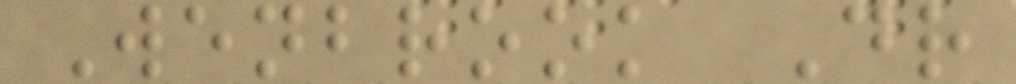Wenbrook Dr
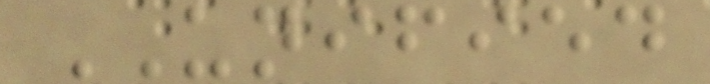UNIFIED
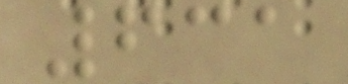631
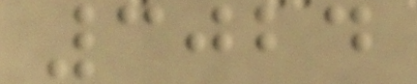3024
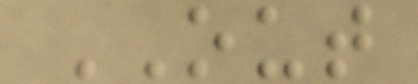OUT
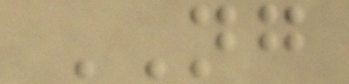NG
